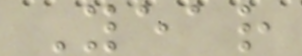Year
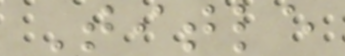Title
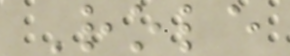Role
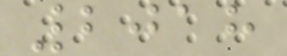2018
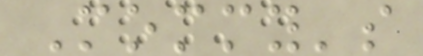Mommy's
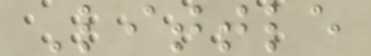Little
